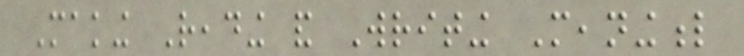Making Reading and Writing Meaningful
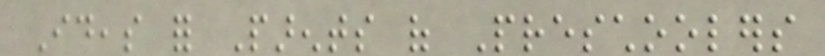Ideas for Parents of Preschoolers
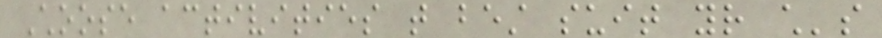Choose activities that best suit your child's
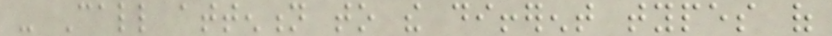- Call attention to the different types of
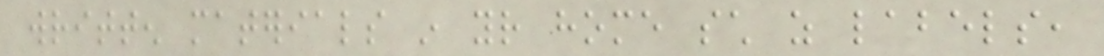written materials in your home such as labels,
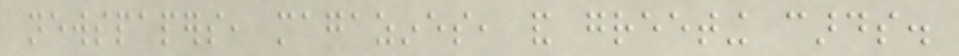newspapers, magazines, and greeting cards.
